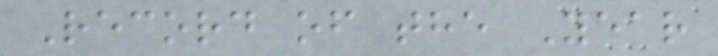Record of the Year
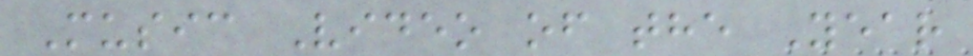Music Video of the Year
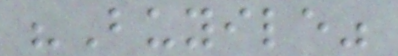"Buyile"
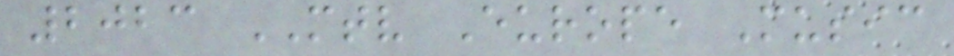2023 MTV Europe Music
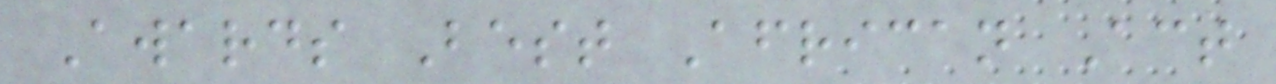Awards Best African Act
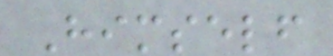Himself
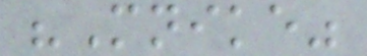"Mnike"
